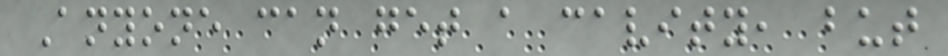Anyone can get a cavity, but
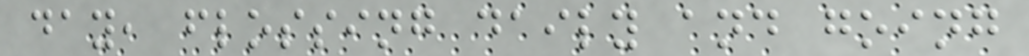day, flossing daily and going
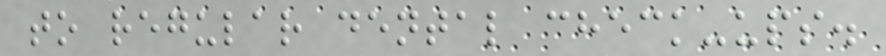to regular dental check-ups.
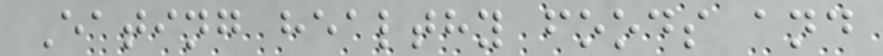Eating healthy foods and
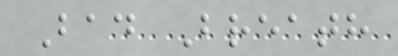Bad Breath
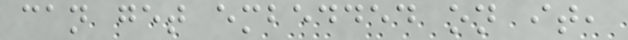can get embedded on it,
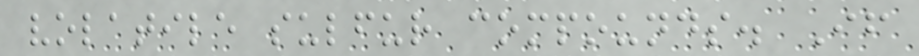volatile sulfur compounds. If
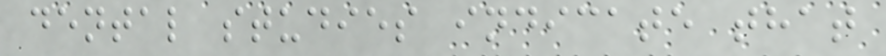dental studies indicate that
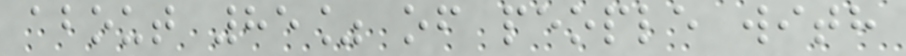about 85% of people with
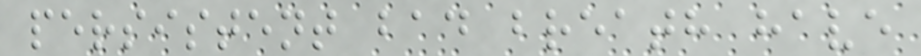persistent bad breath have
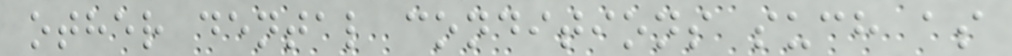other dental conditions such as
